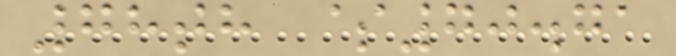78th $70.71
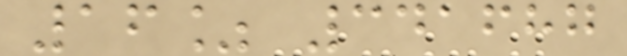16% 341687
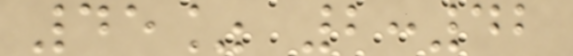45% 2:42
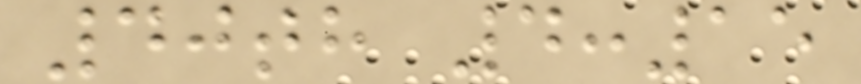40th 4:15
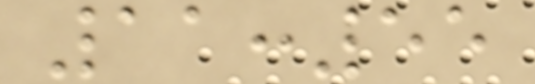11:55
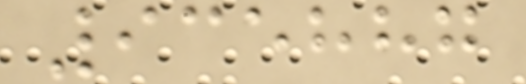935887
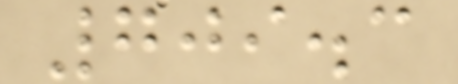709.3
